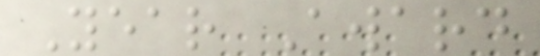Year Award
